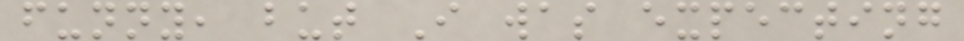funny, but I was expecting
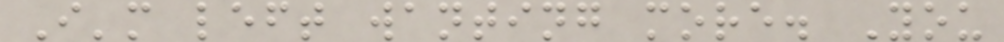I'm left wanting more. You
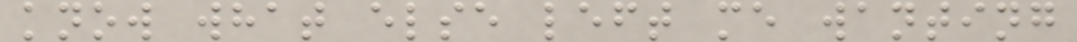know what else left me wanting
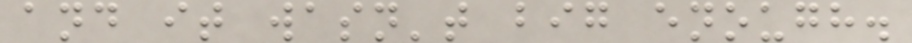and it wasn't big enough.
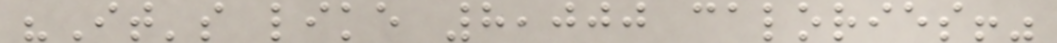"It's like 8,000 calories!"
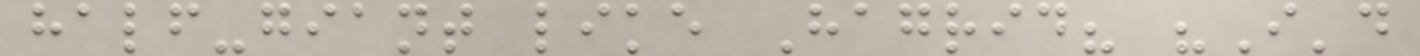half-giant like Hagrid? "I'd
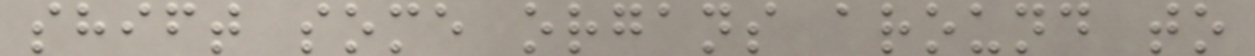shift some organs around to
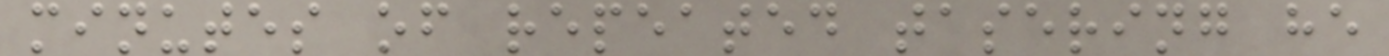minutes of repeated tasering he
